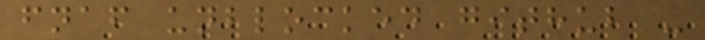fnaf unblocked github -
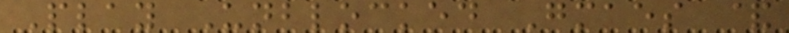Play Unblocked Gmaes &
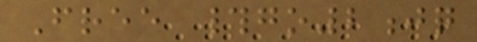Free #go2jq
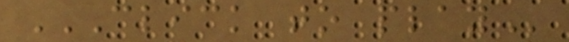CLICK TO PLAY
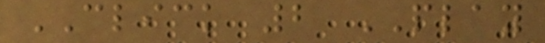CLICK 2 PLAY
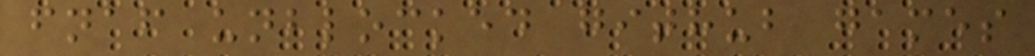fnaf unblocked github games
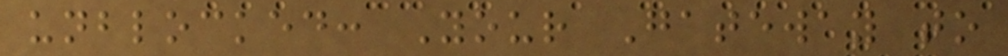unblocked: Your Gateway to
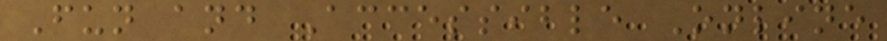Fun and Accessible Online
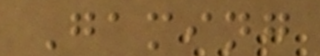Gaming
